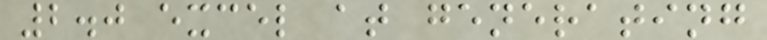2.0 excel at generating
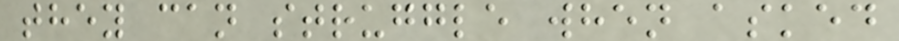they can struggle when asked
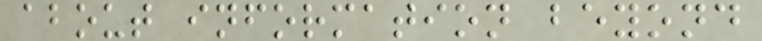about information beyond
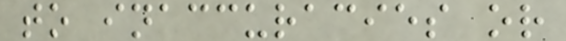to inaccuracies or
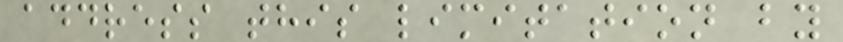address this limitation by
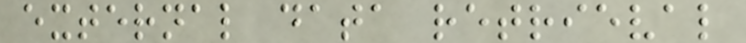external data retrieval
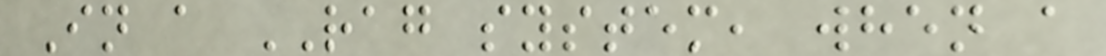In a RAG system, when a
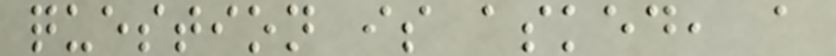question is asked, a
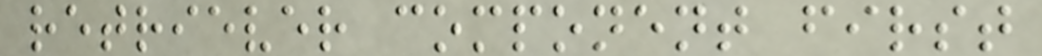retriever component first
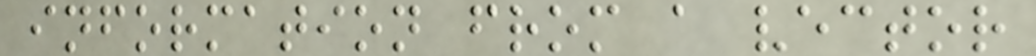information from a vector
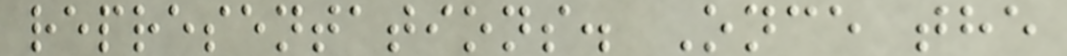representations. Once the
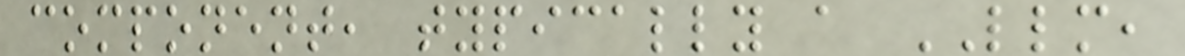component, typically a LLM,
